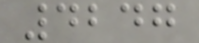4247
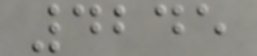4245
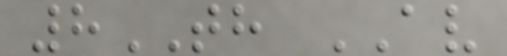8TH AV
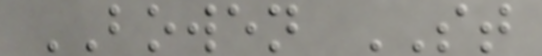BOWEN ST
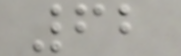62
